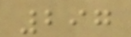297
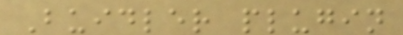Buidler plugin
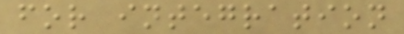for integration
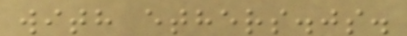with ethers.js.
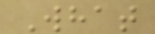What
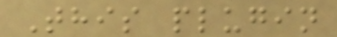This plugin
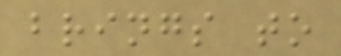brings to
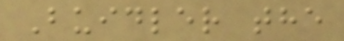Buidler the
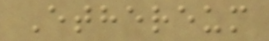Ethereum
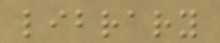library
